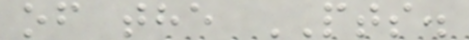of the PTS.
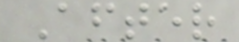After
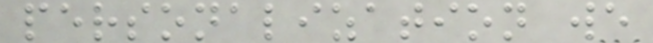personalization we
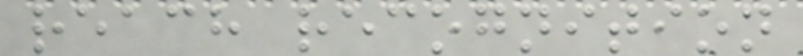reach recognition
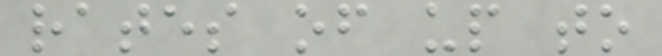rates of up to
